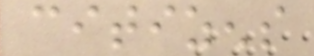citizens
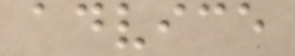advice
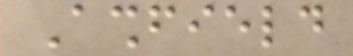Ashfield
